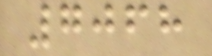7068
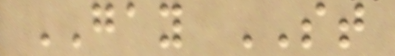GAY ST
